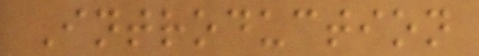Introduction
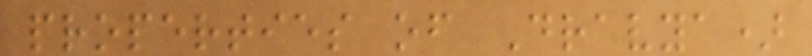properties of Dravya)
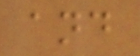and
